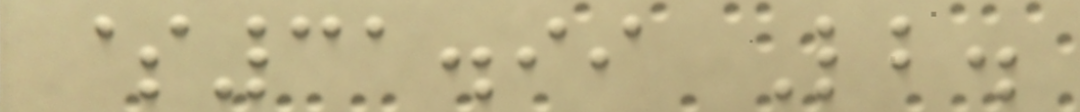$31.99 Lb.
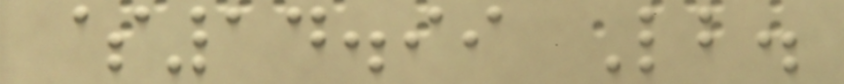$14.99 Lb.
